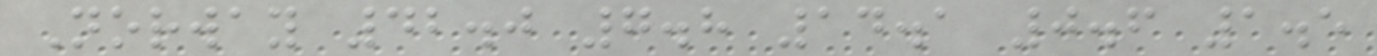Norway 42.0 7.8 14.1 0.6 1.5
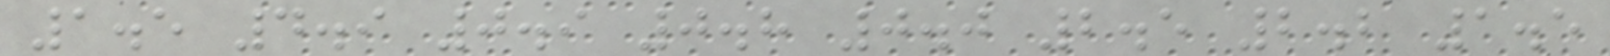1.5 4.9 0.9 0.8 0.0 2.5 2.2 1.5
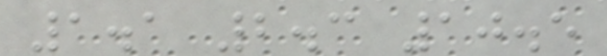1.1 2.3 10.5
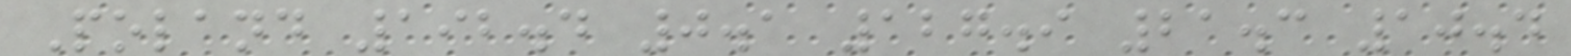Poland 192.4 0.1 127.9 21.3 10.4
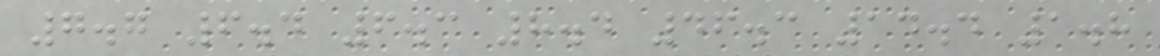7.7 6.4 6.3 8.4 46.3 14.4 1.8
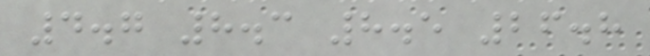4.7 8.3 8.5 26.8
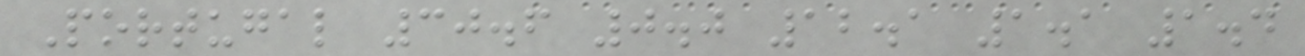Portugal 30.6 0.0 12.1 1.1 1.4
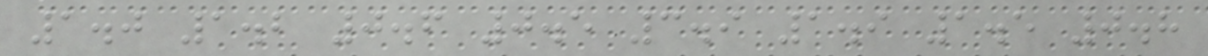1.0 1.2 0.6 0.5 3.9 1.9 1.5 0.8
